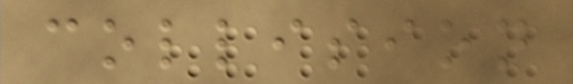collision
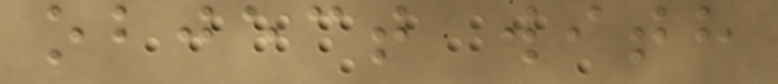object with
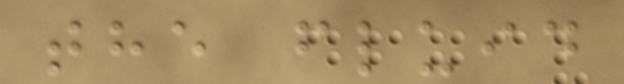the fluid
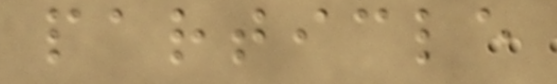particle
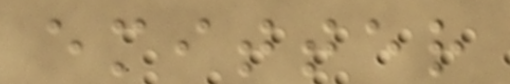emitter
